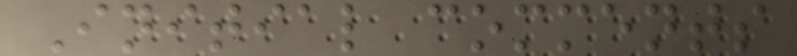Initial comments
